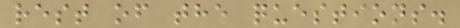rest of the questions.
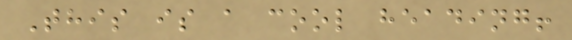This is a cool heading!
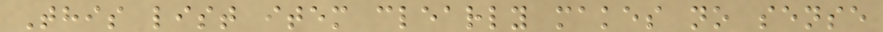This list item clearly makes no sense
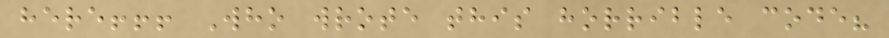here!!! Who wrote this horrible code?
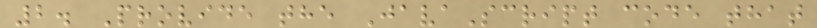2. Provide the JavaScript code that
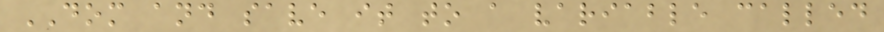DOM and save it to a variable called
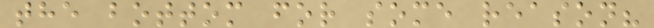the bottom for some reason?
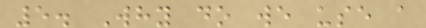5. Why do we use a
